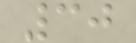30
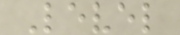Level
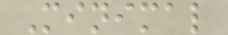Minimal
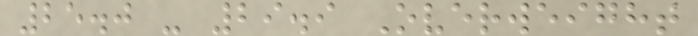25.0 - 29.9 Overweight
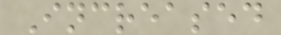Increased
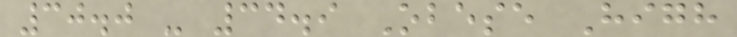30.0 - 34.9 Obese High
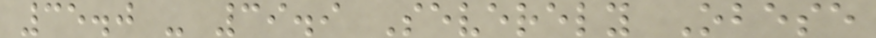35.0 - 39.9 Severely Obese
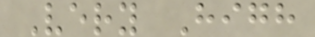Very High
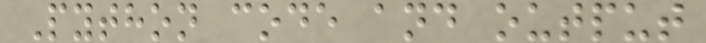Python code and output
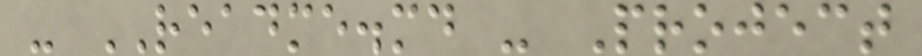- README.md - Project
